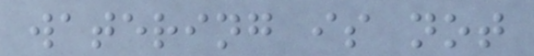watering is not
